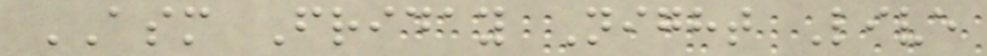ASM Friday Night Live
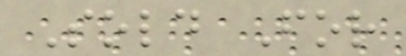Sold For
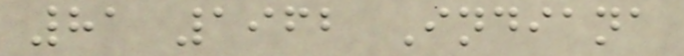81 1962 Indiana
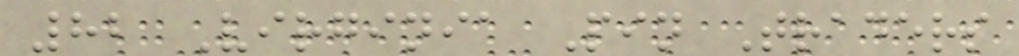82 Virginia Pin Traders
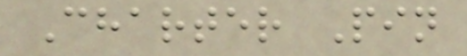Charter Pin
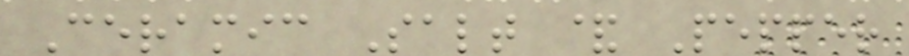Ceramic Salt & Pepper
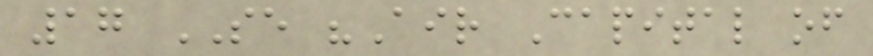17 SE "Air Capital of
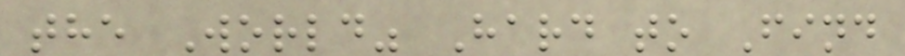the World" Hard to Find
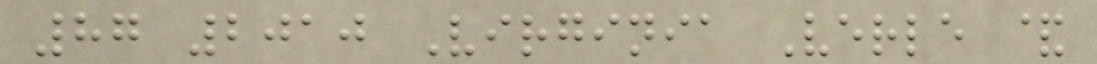87 2010 Virginia Verle &
